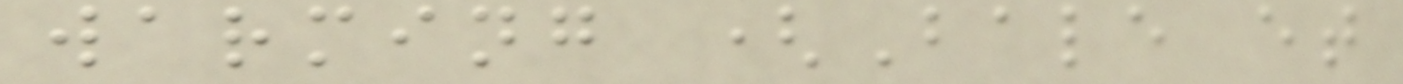warming (Bale et
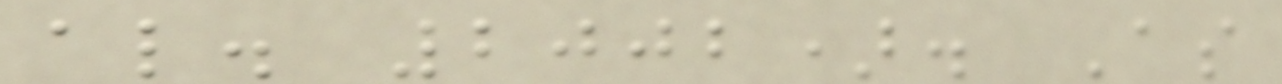al. 2002). As
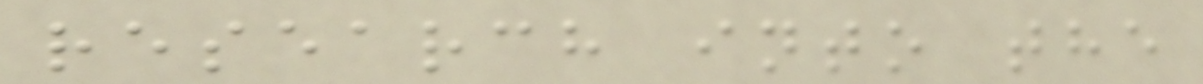research into the
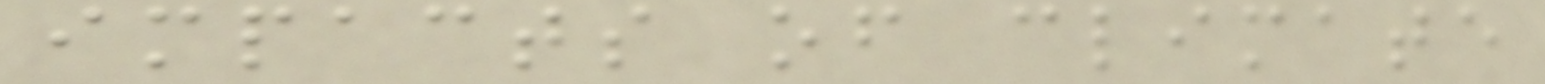impacts of climate
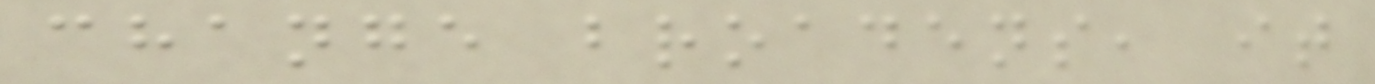change broadens, it
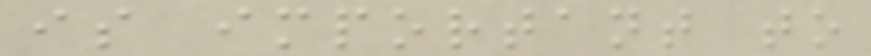is important to
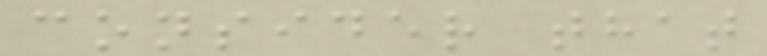consider that
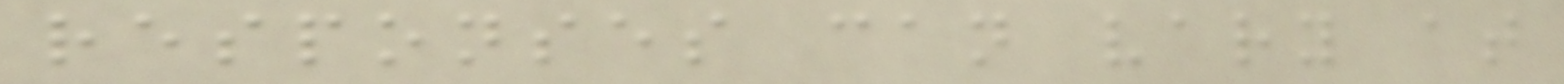responses can vary at
